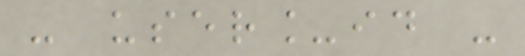- user_id -
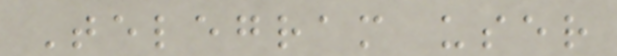Telegram user
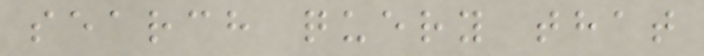search query that
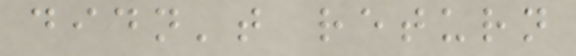didn't return
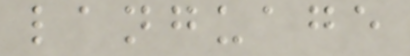language
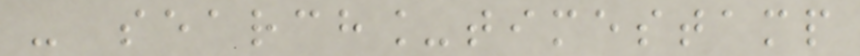- search_timestamp
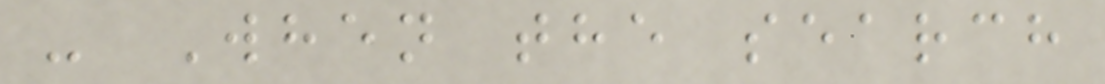- When the search
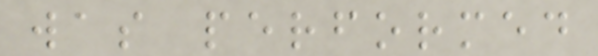was performed
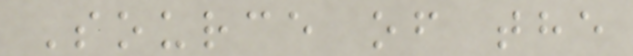Source of the
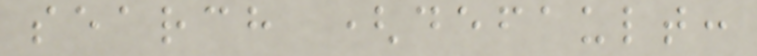search (default:
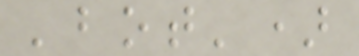'bot')
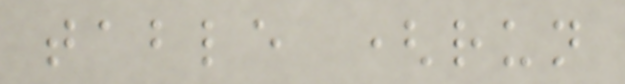table (run
